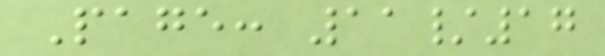Page: 11/17
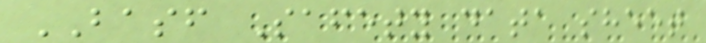BASF Safety data sheet
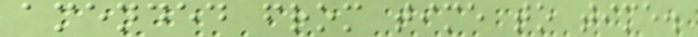amended from time to time.
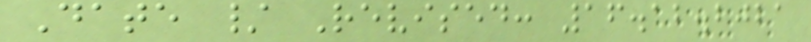Date / Revised: 16.12.2021
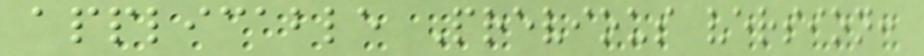applicable Previous version:
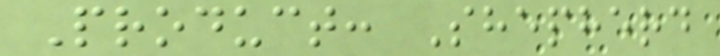Product: Shepherd
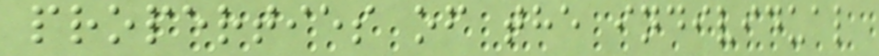properties of the individual
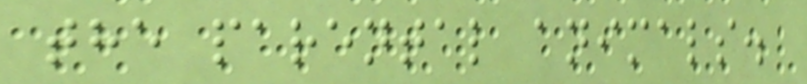the parental animals.
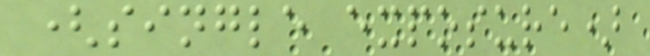(single exposure)
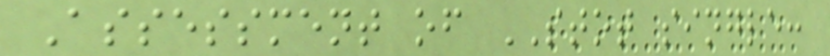Assessment of STOT single:
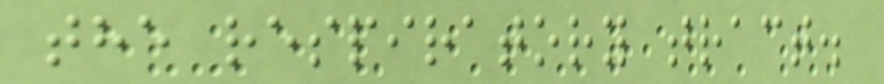the respiratory tract.
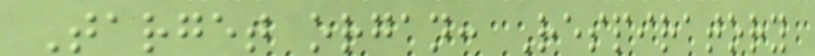Target organ: Respiratory
